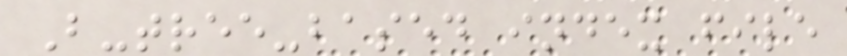B-tree-based index file
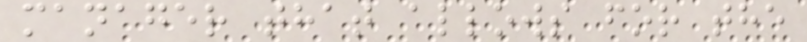manager that allows for the
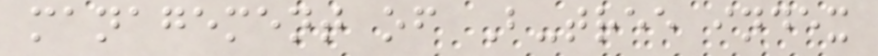management of B-tree index
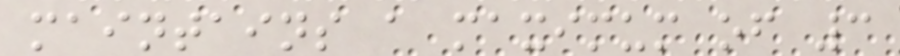maintains a maximum of 3
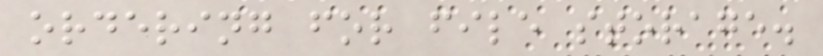ordering for file storage.
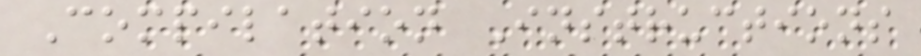Compilation Instructions
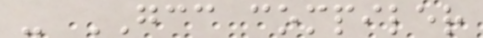- GCC compiler
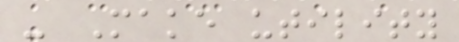- Make utility
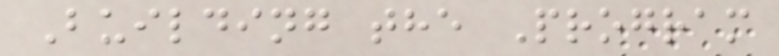Building the Program
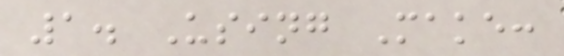1. Using Make:
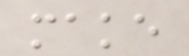make
